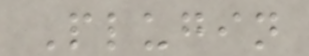Plugin
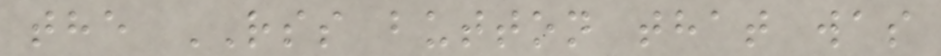the RSS button that was
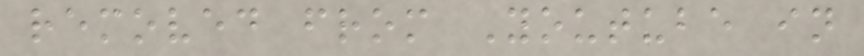removed from Youtube in
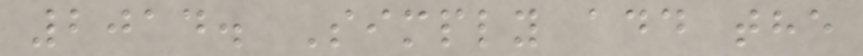2014. Simply add the
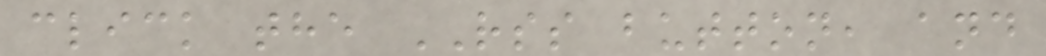click the RSS button, and
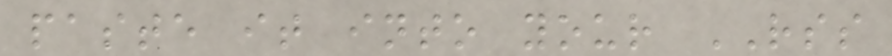paste it into your RSS
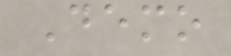Demo
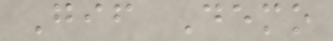Gif Demo
